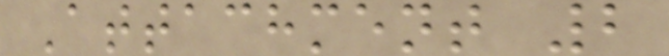Attachment 2
